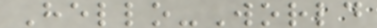Hello-World
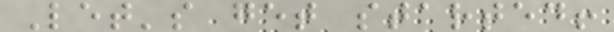Let's get started!
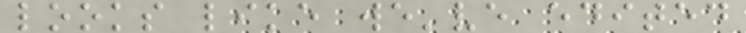looks like we've edited
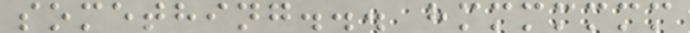something... hmmmmmmm
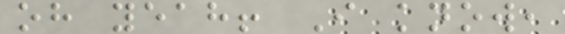oh yeah! I know,
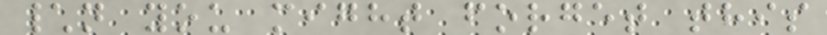\n you might forget this
